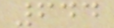644
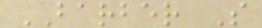BARBER S
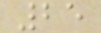25
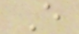E
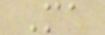Ma
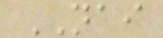NAI
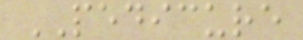PEDICURE
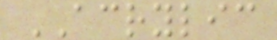ACRYLIC
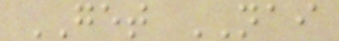GET NAI
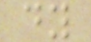dy
